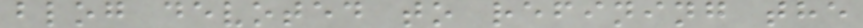blog devoted to refining the
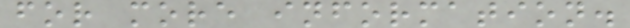for more information.
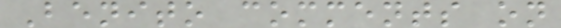Benito comments on
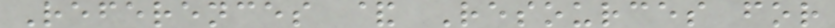References & Resources for
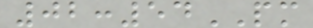02:54PM
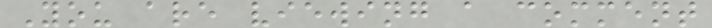You are viewing a comment
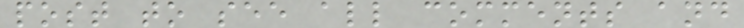post to see all comments and
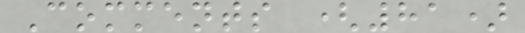Comments (81)
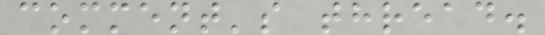comment's thread.
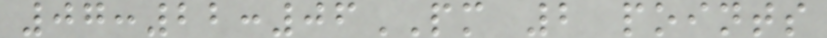07:22:06PM 2 points
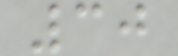30
